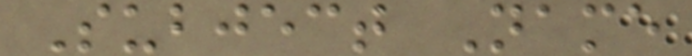Subject Name
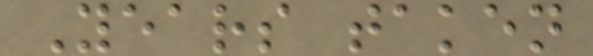Years taken
